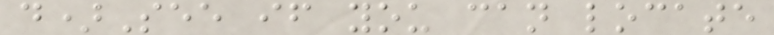d)See if you can locate
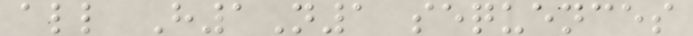all H1N1 sequences
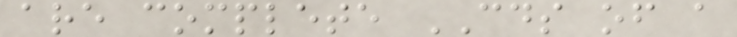are complete CDS of a
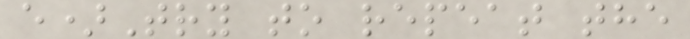e)Try to repeat the
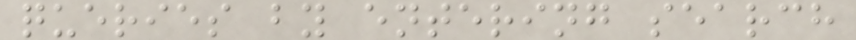queries by entering search
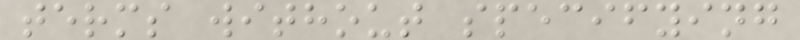terms without specifying
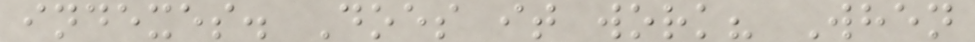indexes. Does it work? When
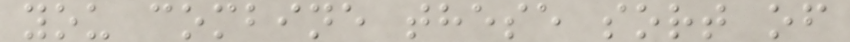you combine these sort of
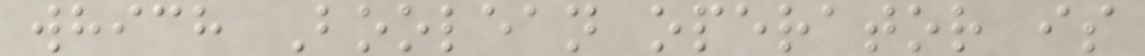which Boolean operator is
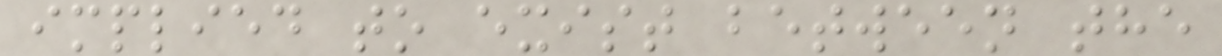implied to exist between the
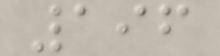196
